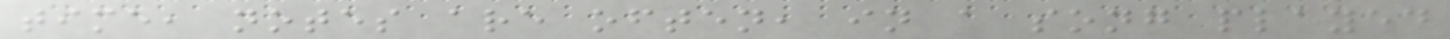time, notes are often, in a song played
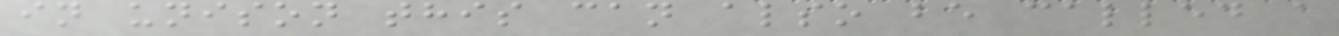in unison this can also be called a
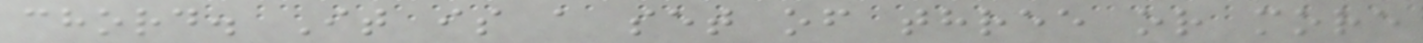chord. It is a set of three or more
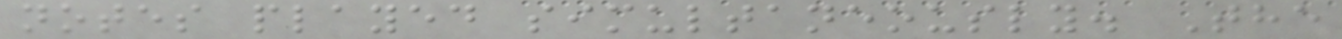notes played simultaneously. The
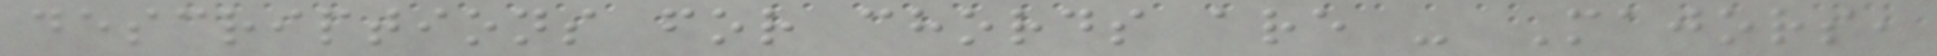descriptions for chords are - Majors,
